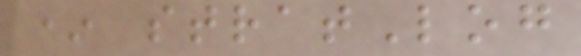* stratLog
